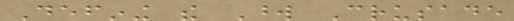Defining the Word Crusade
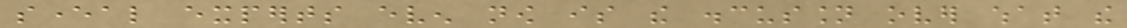several experts even now is the discussion over what the
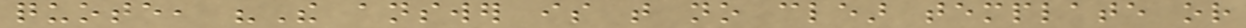quote, "The answer is that no clear template or
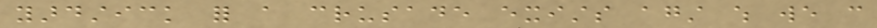yardstick for a crusade exists against which we can
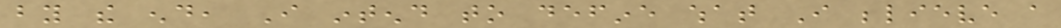by the end, I intend to define what I believe a
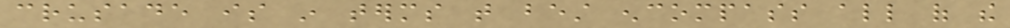crusade is in terms that best encompass all of the
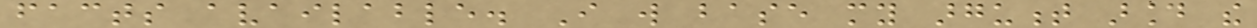facts available. I will base my argument around the
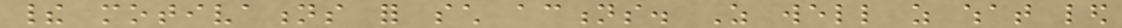their motivations for such actions. As well as what led
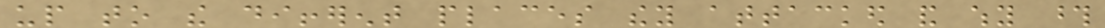up to the different places they attacked and why those
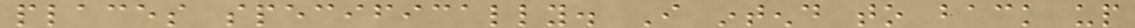places specifically. I intend to back up
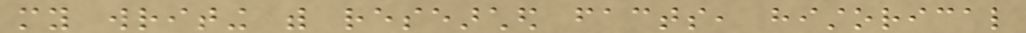my writing with researched facts, historical
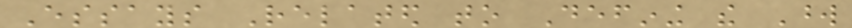Essays Related to Defining the Word
